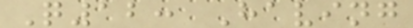Q12: Having
